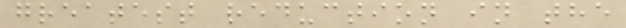greatest reduction in the
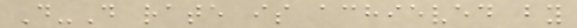D-D rate is achieved by
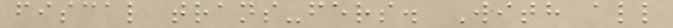fiscal trans-fers. With all
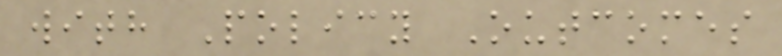with Policy Outcomes
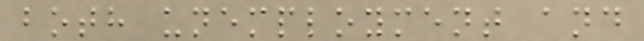both unemployment and
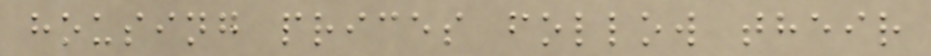housing prices follow their
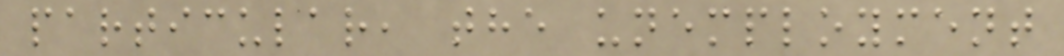particular, the unemployment
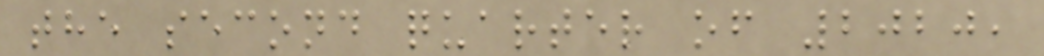the second quarter of 2020,
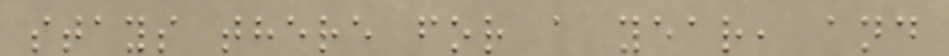stays there for a year, and
